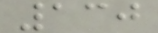130
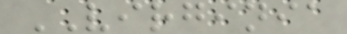VIRGINIA
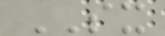SX
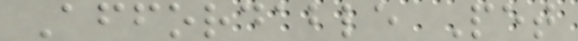Affordable Pet
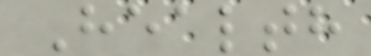Health
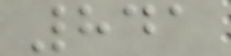841
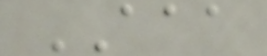AAA
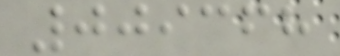009368
